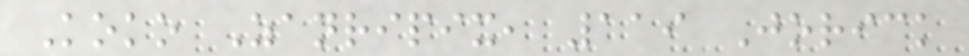Koko Zanripix, 119 Jorick
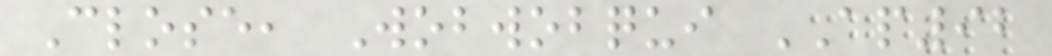Close, Wobwobqui AP92
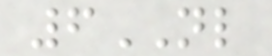6NL
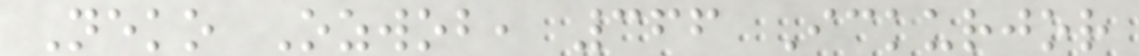Neko Ozwob, 366 Ickurjor
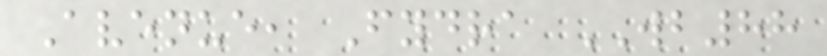Avenue, Fydra WB88
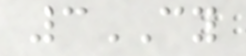3CY
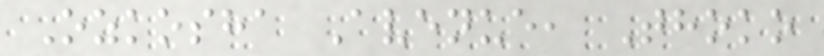Ozkosha Avenue, Thoko
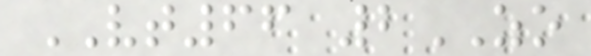VT66 2ZO
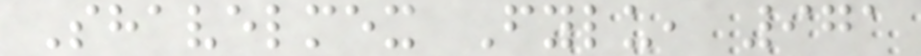Shavelmex Fylu, 971
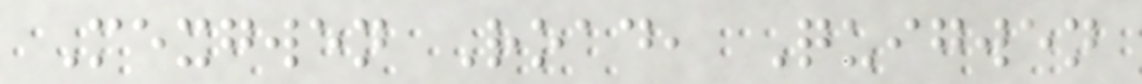Mexgwen Road, Quigwen
